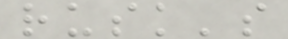rusk's
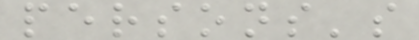persons's
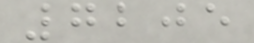7205
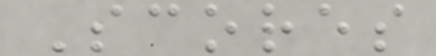Scores
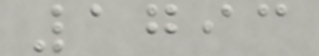1793
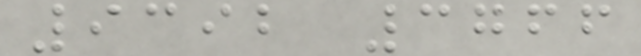9392 3766
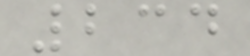234
